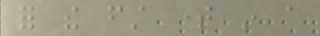for the first time in a
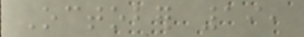October 19,
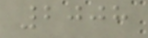2008
